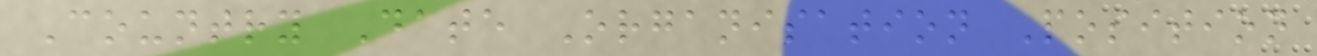Country Date Organisation Position
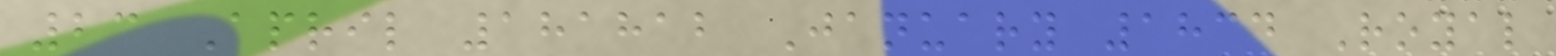23 April 181812 January 1834 Royal
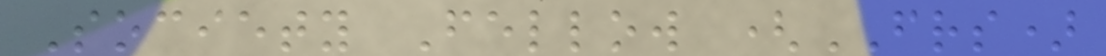Society Fellow (FRS)
